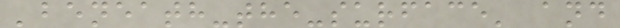'beneath-the-surface' and
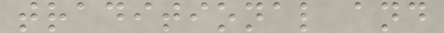traditional and
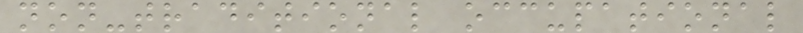non-traditional occupational
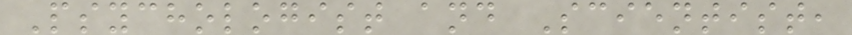Psychologist and Scientist,
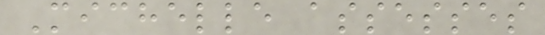Michelle assesses
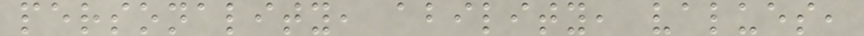personality, ability, values,
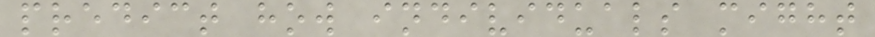predict how individuals might
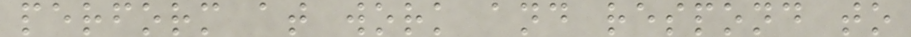perform at work and respond to
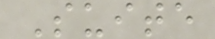Suite
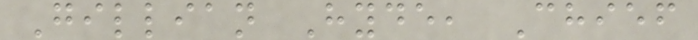Gillian Hyde, Chief
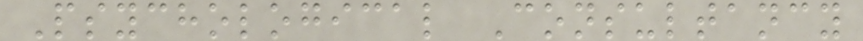Psychological Consultancy
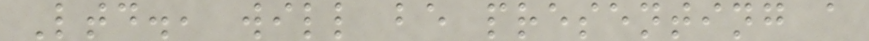Ltd., will be presenting a
